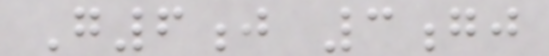G6j 3gj
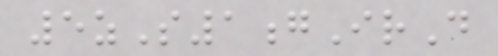5zS1gIrD
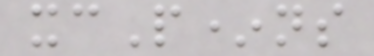xcP*ns
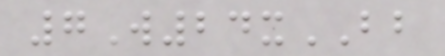7W24xBB
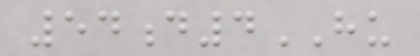54d4HU
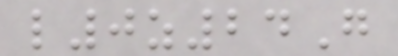l0z24G
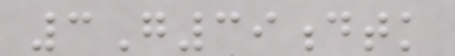3G39dtk
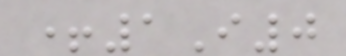+1I0
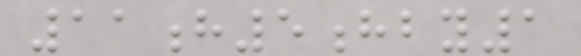11h5hby1
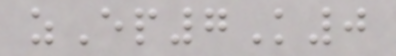zEp7K0
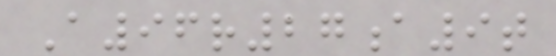A96r27a9t
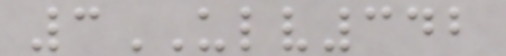3ULV342
